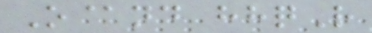O@nd hhqR
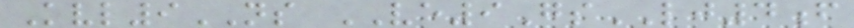Kvl9NS VE9GsLJ4f
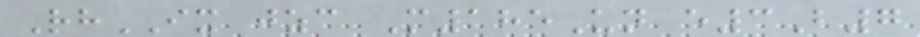RhIX jzc M185Un e3B7
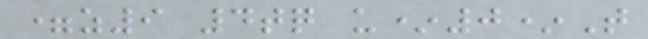=z9 4tq u*0*T
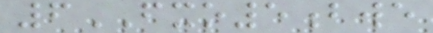6FXO5bwe
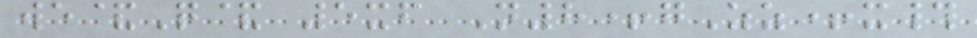we&Q& 5xf N8+gZz+x#
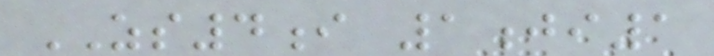ZS4i 1ji1
